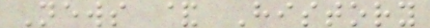News & History
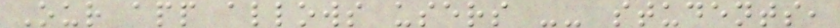Our app allows users -- students,
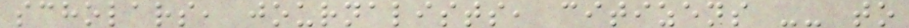scholars, journalists, citizens -- to
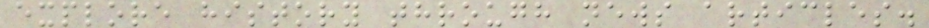explore history through news articles.
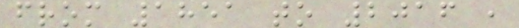from 1851 to 2016 ,
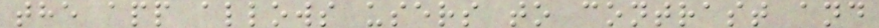the app allows users to contrast and
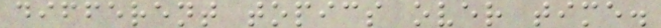different topics over time.
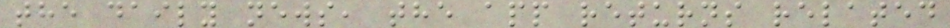the daily news, the app returns related
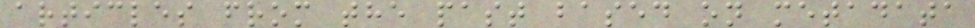articles from the past based on metadata
